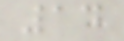14
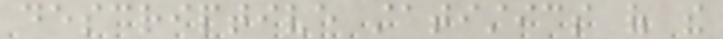descriptive statistics of the
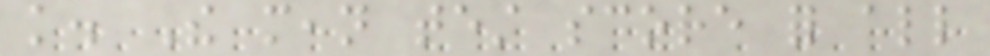knowledge. The mean test score for all
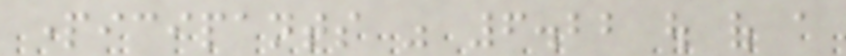participants was 6.22 out of a
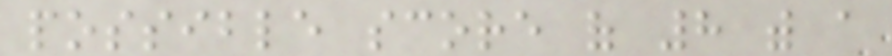possible score of 8 with a
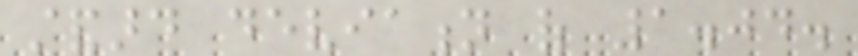standard deviation of 1.04.
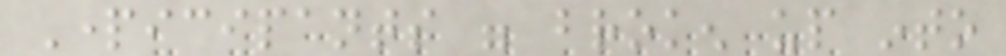Participants were broken up into
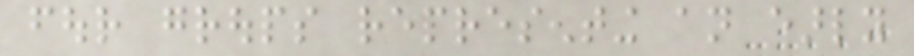four groups representing an early
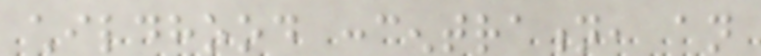childhood concentration, an
